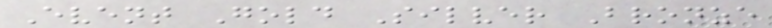Event Gold Silver Bronze
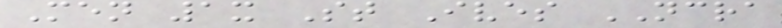Men 1x St Ives NCRA
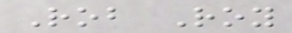Rob Roy
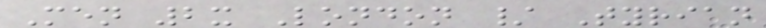Men 2x London / Tyrian
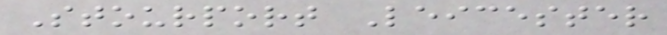Stourport Leicester
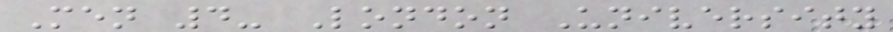Men 4- London University
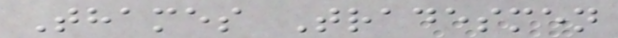Thames Tradesmen
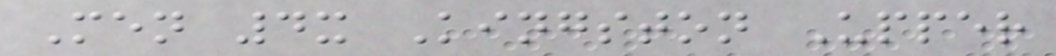Men 4x Kingston Upper
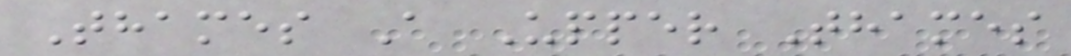Thames A Upper Thames
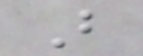B
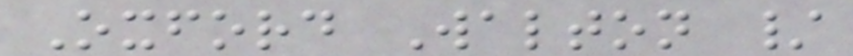Oxford Walton /
